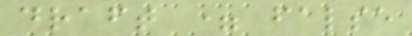draft = false
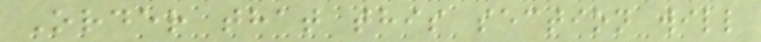Order that this section will
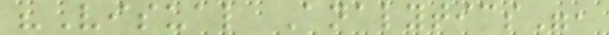"Visual Analytics",
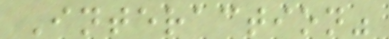Interaction"
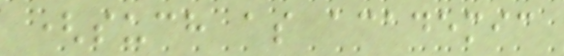(such as academic
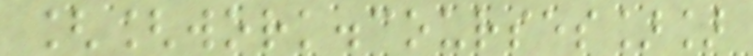[[work.courses]]
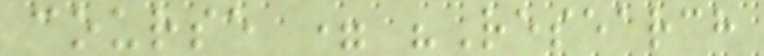course = "Research
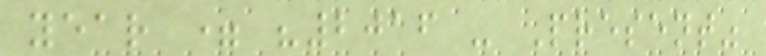year = "2016 - Present"
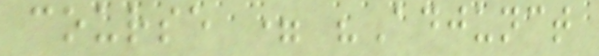course = "Adjunct
